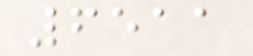6511
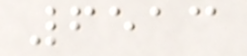6513
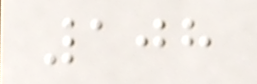108
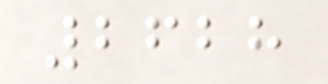2628
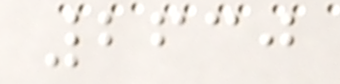2630
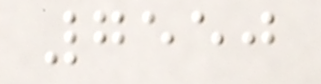7550
